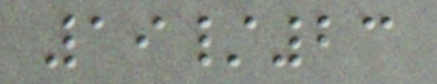19/23
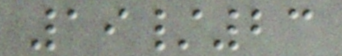19/23
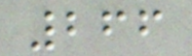266
